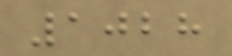1028
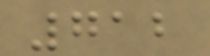712
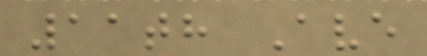11th Ave
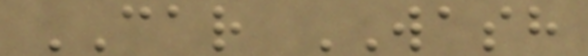CAR WASH
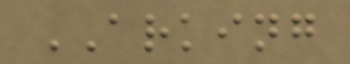ARKING
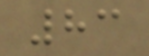83
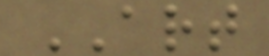ART
